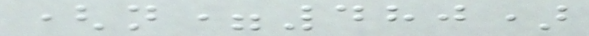(n=480)
